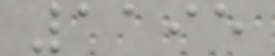1195
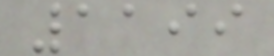1199
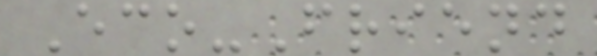Eco-Friend
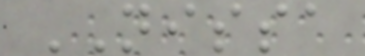NISSA
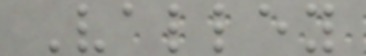Valley
